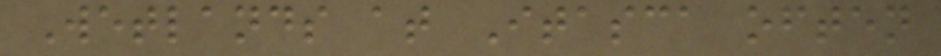Wetlands at Itasca often
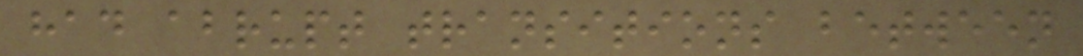had abrupt transitions between
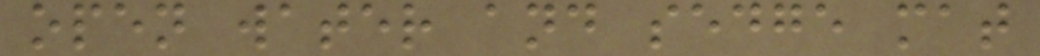open water and sedge mat
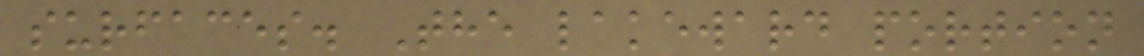surfaces. The lakeward portion
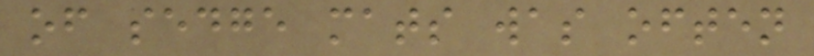of sedge mats was often
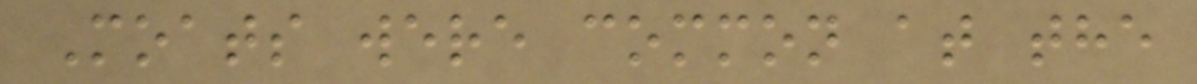Moats were common at the
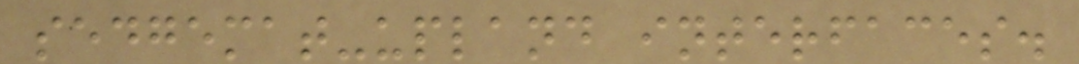sedgemat-upland interfaces.
